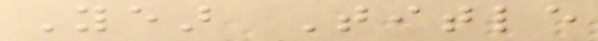Year Title
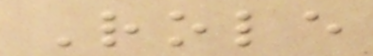Role
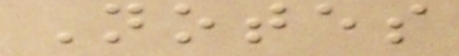Notes
